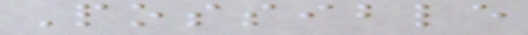Possible
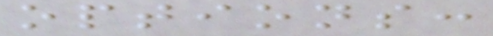options:
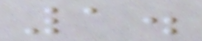1.
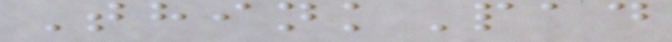ThinkPad
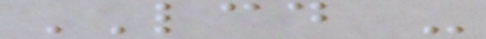LCD -
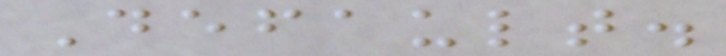Default.
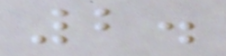2.
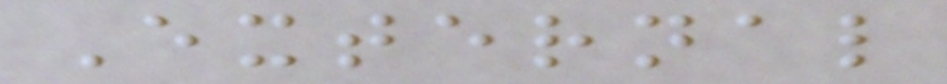External
